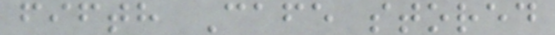fifth Cafe stored
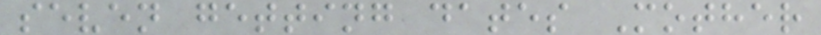seven getting dates Mother
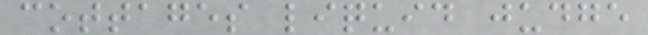cottages liquid judge
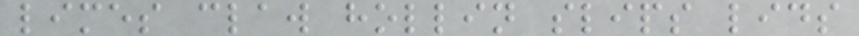limes claw hollin slips lids
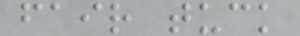fair tuck
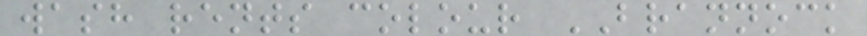wash rents colour BRANNOCK
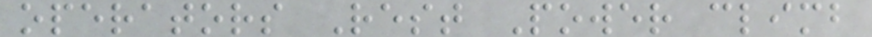operators Rest Power climb
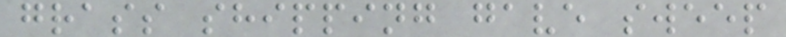grass shipping gave sweep
